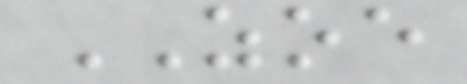ZOE
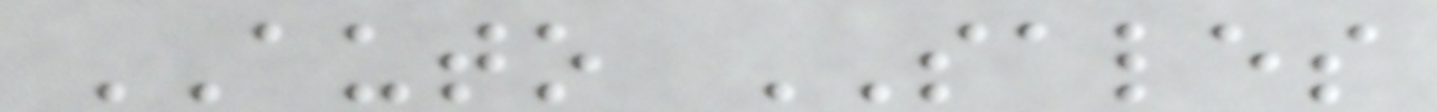AUTO SALES
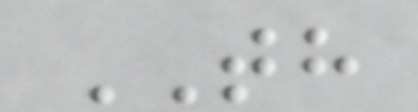TH
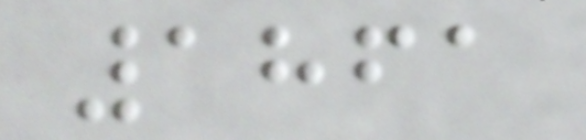1861
